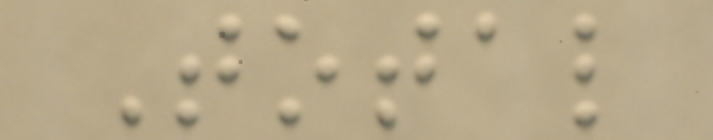Total
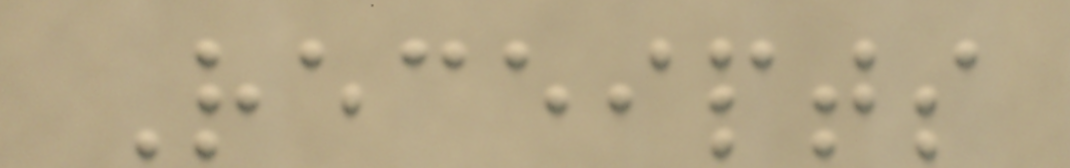Receipts
